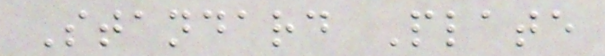Standard Plate
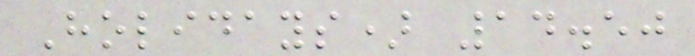Holidays) 14.50
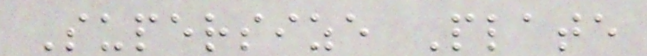Supersize Plate
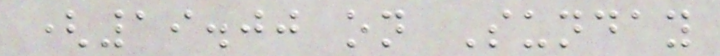(19.00 on Sunday
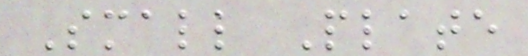Small Plate
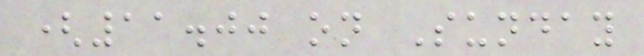(11.00 on Sunday
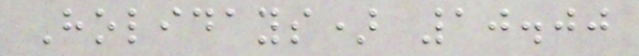Holidays) 10.00
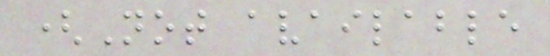(Not available
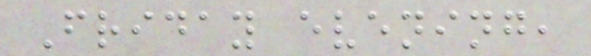Friday evening,
